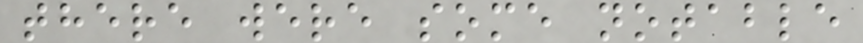there were some notable
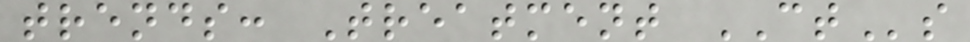trends: Treatment CTs
